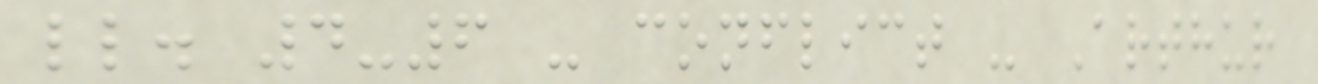ll. 4-6 - conflict - Arthur
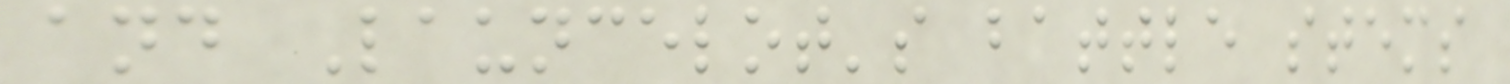and Launcelot's battle stems
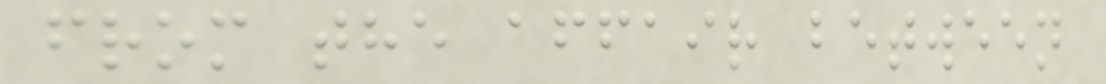from the affair between
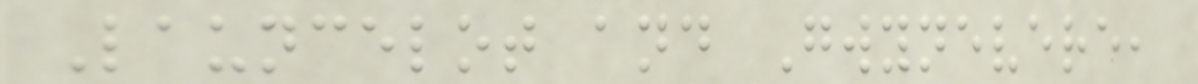Launcelot and Gwynevere,
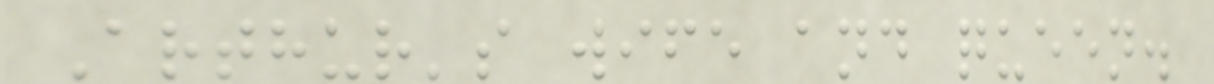Arthur's wife and queen.
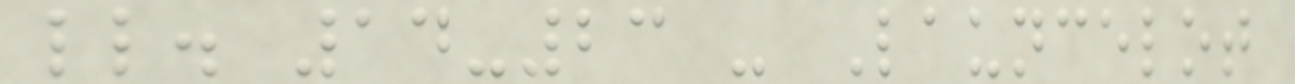ll. 14-23 - Launcelot
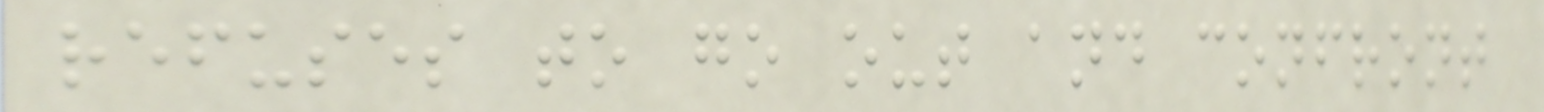refuses to go out and confront
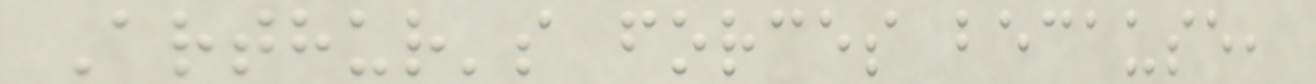Arthur's forces because,
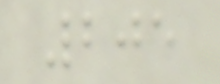205
